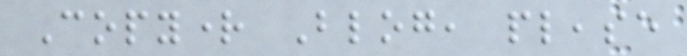Copyright Blog, please
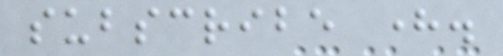subscribe here.
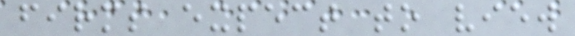firms expect to view
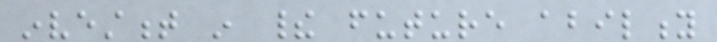investment in their future ability
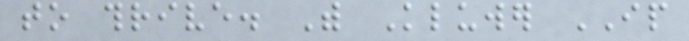to thrive. With Kluwer IP
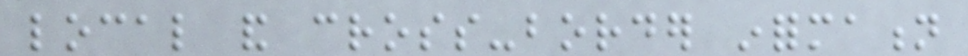local and cross-border information
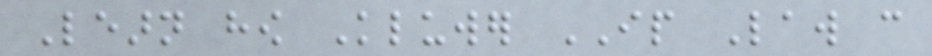Learn how Kluwer IP Law can
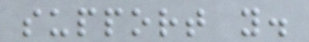support you.
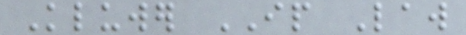Kluwer IP Law
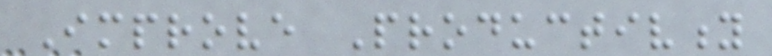Improve Productivity
